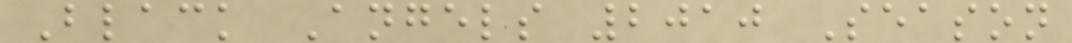Black Angels 2010 Season
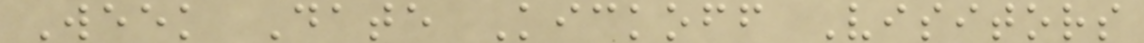Week Date Kickoff Visitors
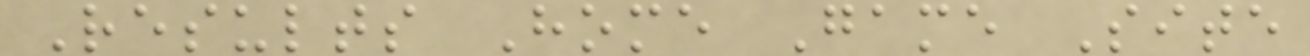Results Home Game Site
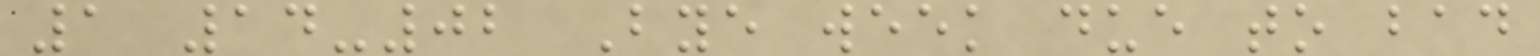1 14-02 Bye week due to bad
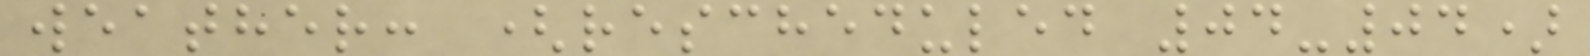weather: (rescheduled 04-04)
